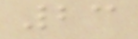23
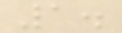1.
